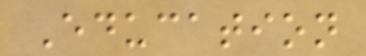Education
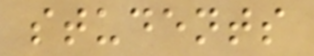students
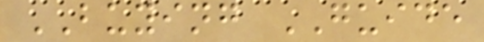BUYING GUIDE
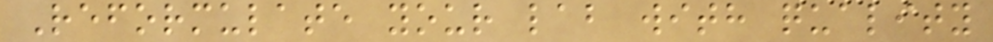Reformulate your lab with quality
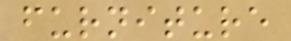furniture
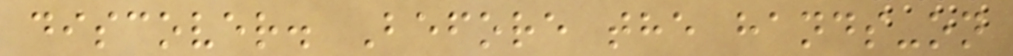discover. Before the hands-on
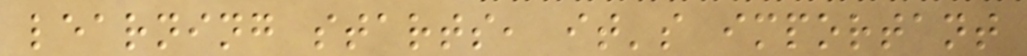learning starts, it's important
